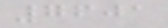7601
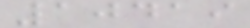10419
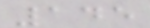145
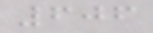606
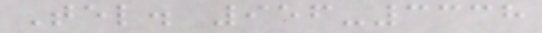Tel. 956-3338
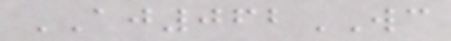AJ062WC
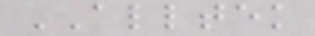ALLTEK
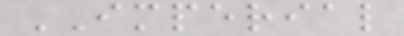IMPERIAL
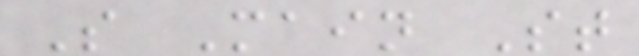S Main St
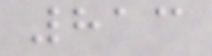813
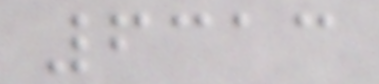6313
